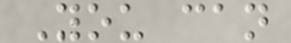You can
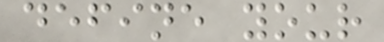define your
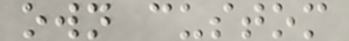own custom
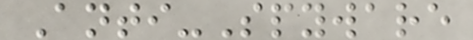Anti-Spyware
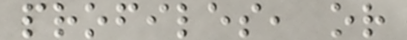profiles, or
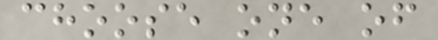choose one of
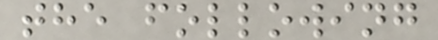the following
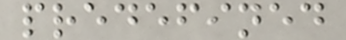predefined
